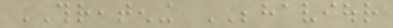THREATENING BEHAVIOUR
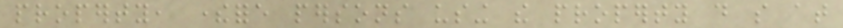property, therefore persons using the property do so at
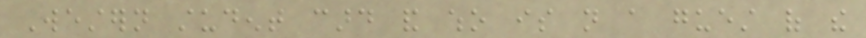Western student card and who is not a guest of the
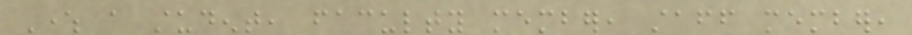Where a student, faculty member, staff member,
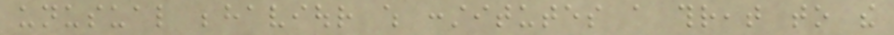unusual behaviour which constitutes a threat to the
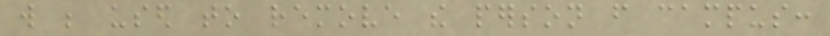will be used to remove the person from campus:
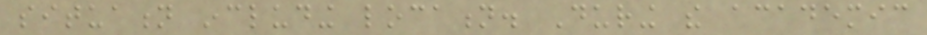situation including location. During the academic
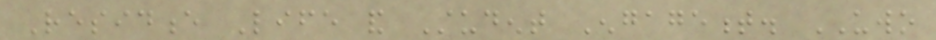Residence Life and Student Engagement. UWO
